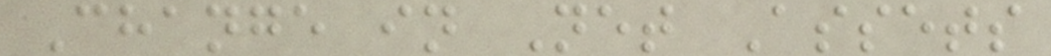Change in Net Assets
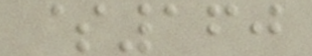$160
